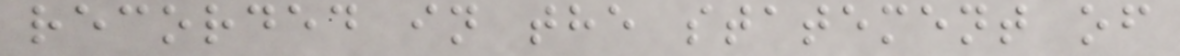recorded in the statement of
